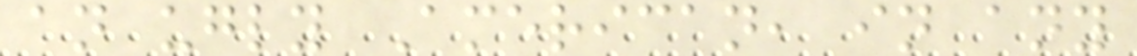an ugly American, in any
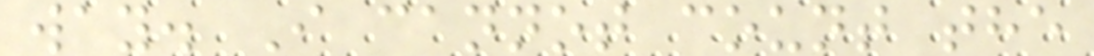way. I cannot count the
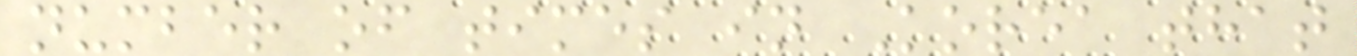number of times in Korea that
